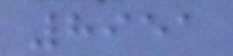8951
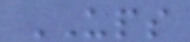UPS
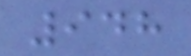948
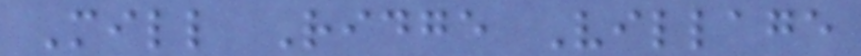Mill Ridge Village
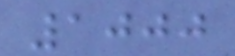1000
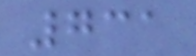731
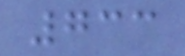733
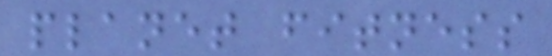planet fitness
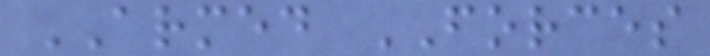ARMED FORCES
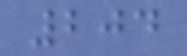204
